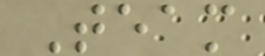Team
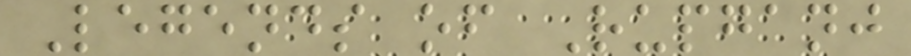Legends of Rupganj
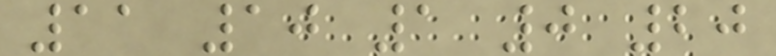11 10 1 0 20
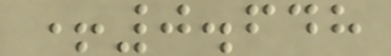+0.648
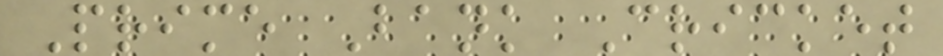Prime Bank Cricket
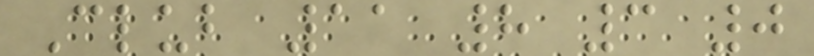Club 11 8 3 0
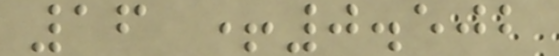16 +0.502
